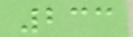233
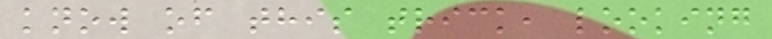know of this trick, looking
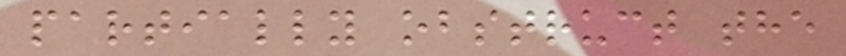partially obstruct the
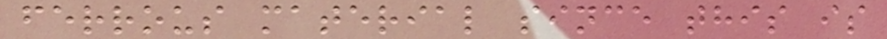ferrous material since this is
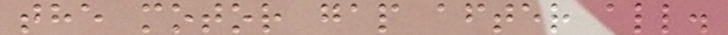the motor gap after all.
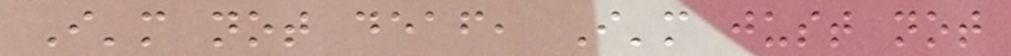I'm not deaf, I'm just not
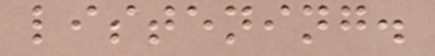listening.
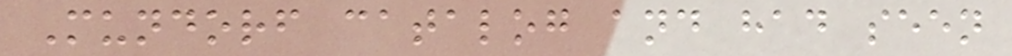Mundorf catalog and had seen
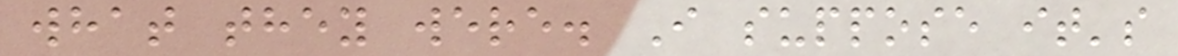what they were. I suppose it's
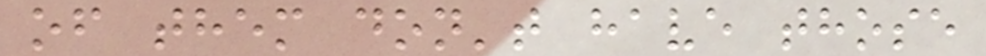of them don't have those
